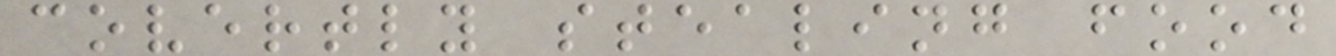covertly stealing food
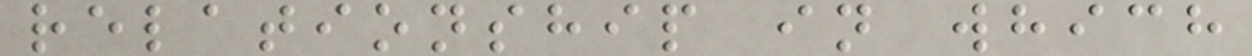relationship in which
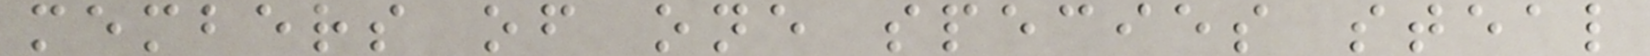members of one species steal
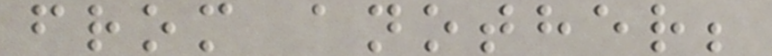from another;
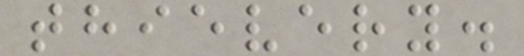thievery.
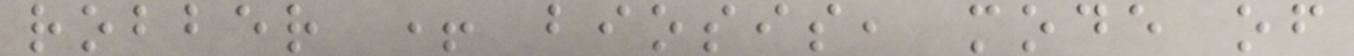robber + biosis, mode of
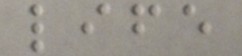life
